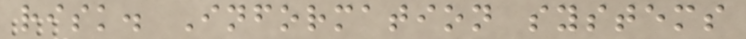risk. Information systems
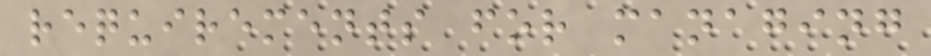requirements for managing
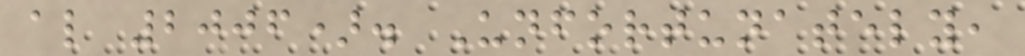al 2006). Unfortunately,
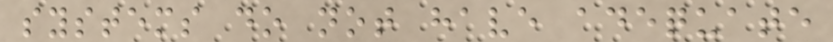systems do not have adequate
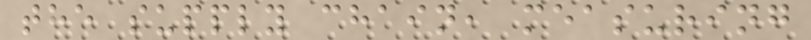the supply chain, measuring
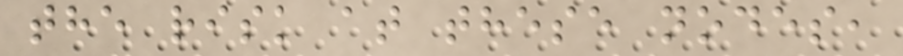the risk at these nodes,
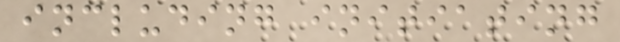including initiating
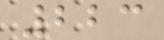223
